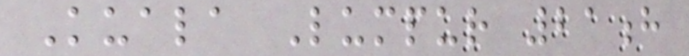Kuala Lumpur 21h
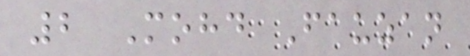2 Mohd Fauzan
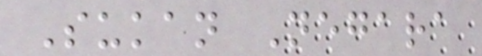Sukan Negara
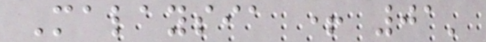Malaysia + 01'
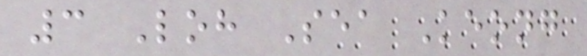3 Loh Sea Keong
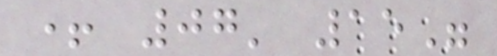+ 07' 15"
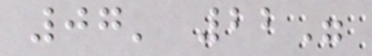07' 22"
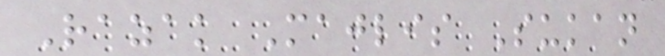Razak Majlis Sukan
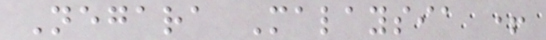Negara Malaysia +
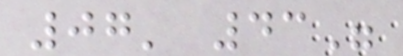07' 43"
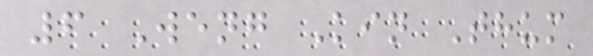6 Weng Kin Thum
